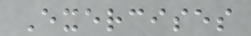Exercises
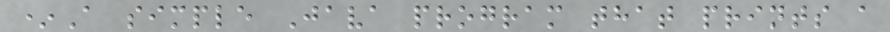*A simple Java program that prints a
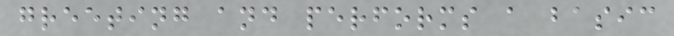greeting and performs a basic
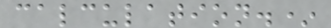calculation.*
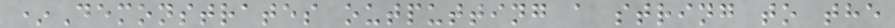*Demonstrates outputting a string to the
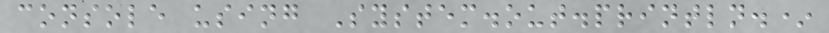console using System.out.println.*
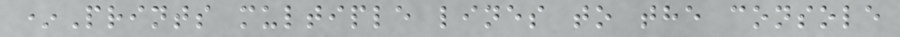*Prints multiple lines to the console
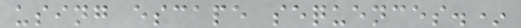using escape sequences.*
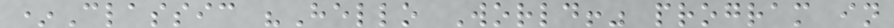*Classic "Hello World!" program in
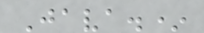Java.*
